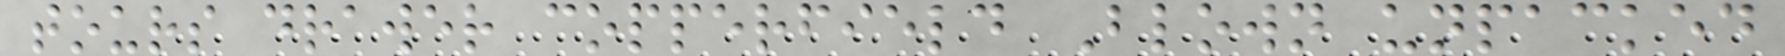tours drawer copperfield Blown unpacked
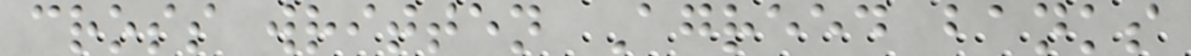cross written Agreed banks
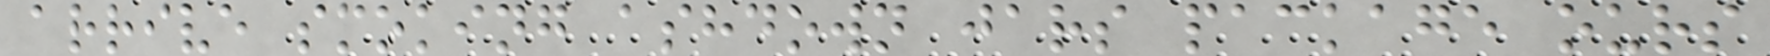arrive smoking ashdown jars package ours
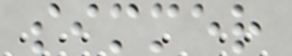simmer
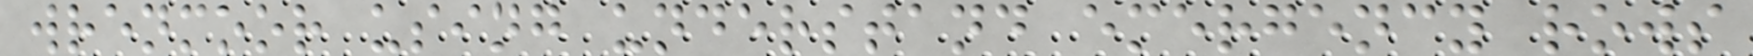wrenmoor using understand emergency rows
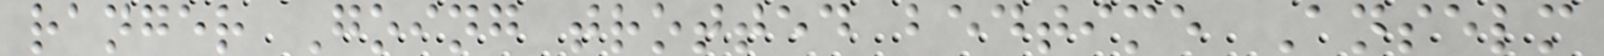ranger Going trotted bedtime Anselm
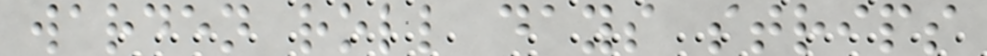warden roll days strips
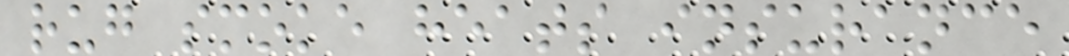rug smoke heats insurance
